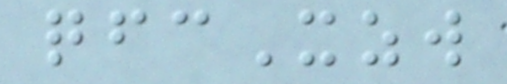qfcXzw
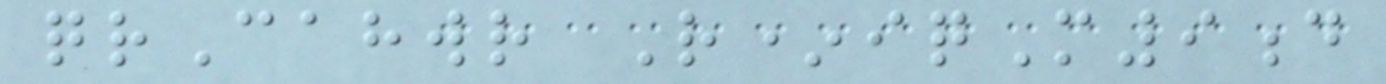qrCahwr R*iqM9d
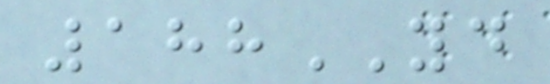188YD
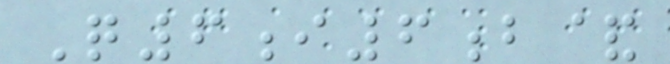Q6i6b&
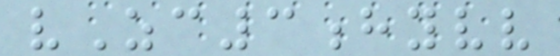vZc3hyvv
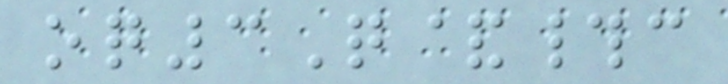oq3Q&#c
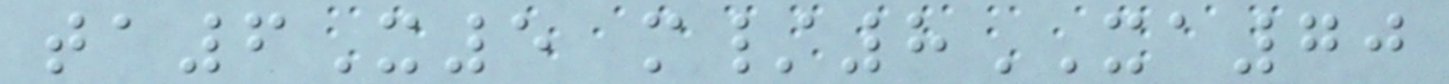ta6X5 m/8XA70
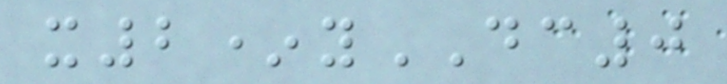x2*yDC0
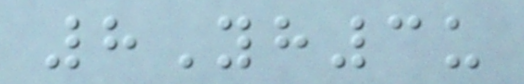8Yh3u
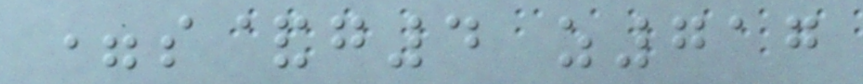=s&g4 z717
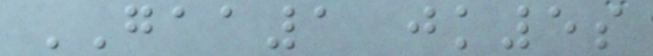GAA1 jk5s
